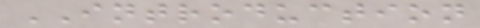INTRODUCTION
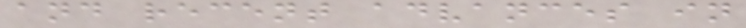and recent advances in
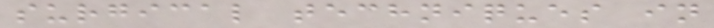surgical techniques in
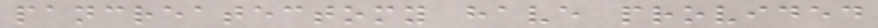pancreatectomy have provided
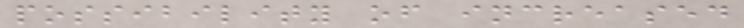possibility of increased
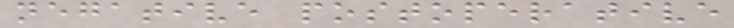negative postoperative
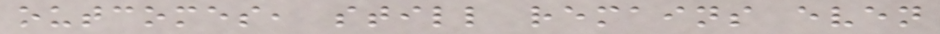outcomes, still remains even
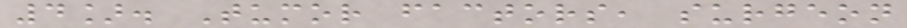4]. Tumor factors, surgeon
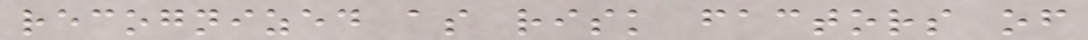recognized as risk factors of
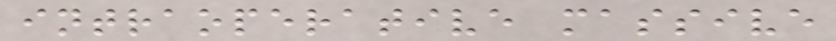intraoperative massive
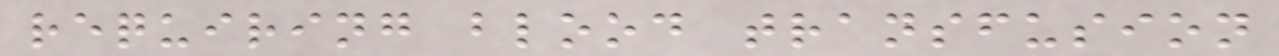requiring blood transfusion
